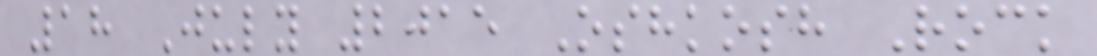18 July 2015 Oshkosh Rock
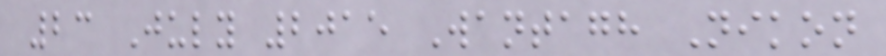23 July 2015 Wantagh Nikon
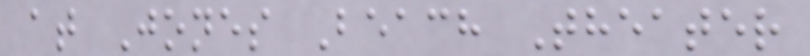at Jones Beach Theater
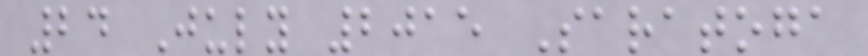24 July 2015 Saratoga
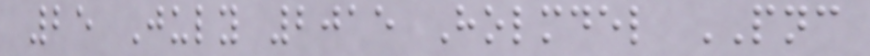25 July 2015 Holmdel PNC
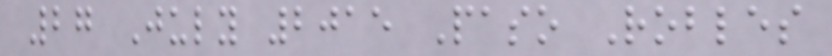27 July 2015 Paso Robles
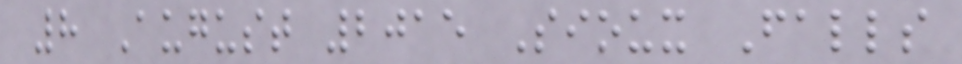8 August 2015 Sioux Falls
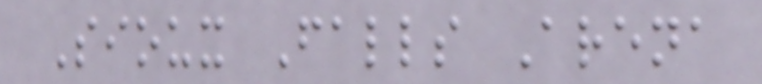Sioux Falls Arena
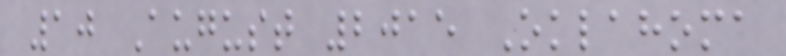10 August 2015 Oklahoma
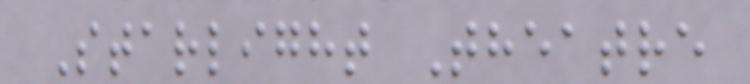Starlight Theatre
